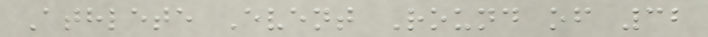Athlete Event Round of 32
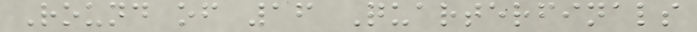Round of 16 Quarterfinals
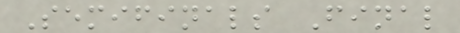Semifinals Final
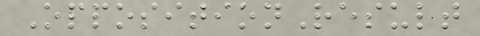OppositionResult
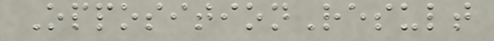OppositionResult
